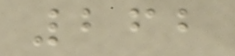262
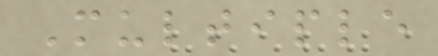Multiple
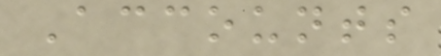Accounts
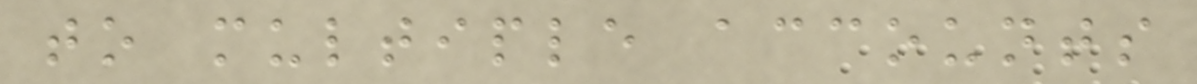to multiple accounts
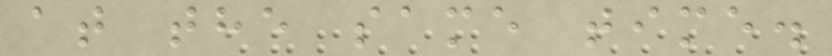at the same time.
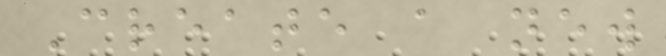Create a new
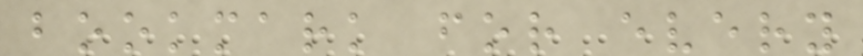bookmark for every
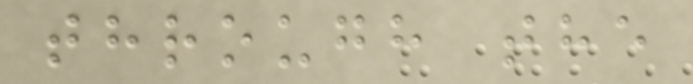through the
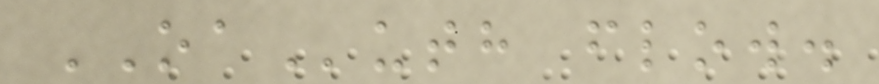OAuth flow.
